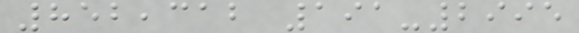852,312 191-2995
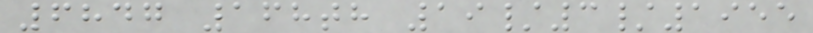6847 168th 19/3/1955
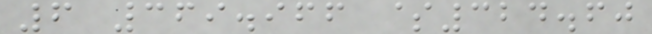6 369.966 $324.60
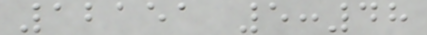12151 5:48
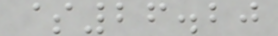$26.20
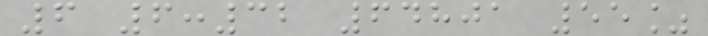6 6:32 64801 55%
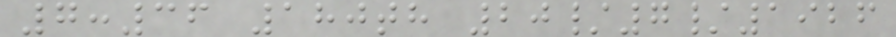7:36 180th 20/7/1926
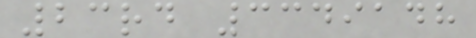23rd 3349148
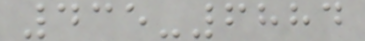435-6884
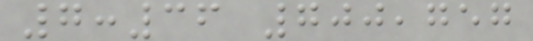7:36 700,757
